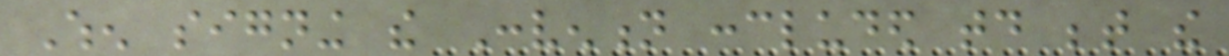When signing the Convention concluded today between the
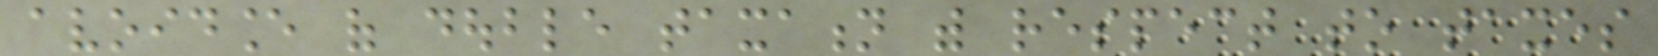avoidance of double taxation with respect to taxes
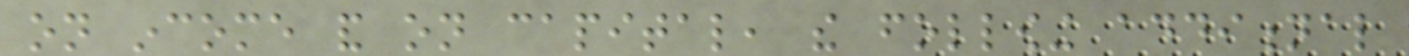on income and on capital, the following additional
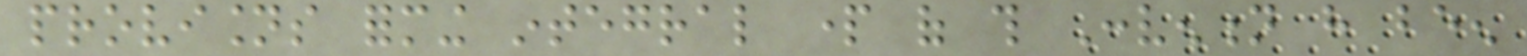provisions forming integral part of this Convention have been
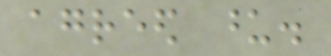agreed upon.
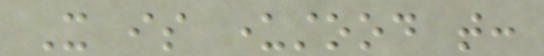It is understood that:
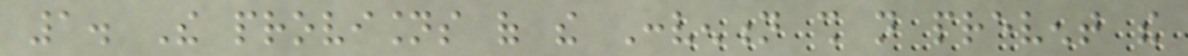1. The provisions of the Convention shall not prevent the
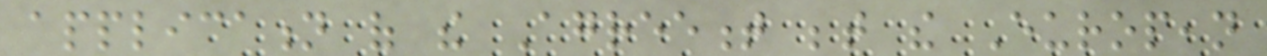application of the Agreement between the European
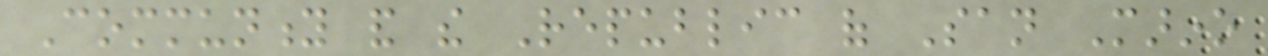Community and the Republic of San Marino
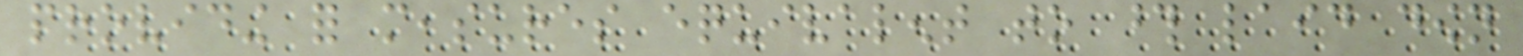providing for measures equivalent to those laid down
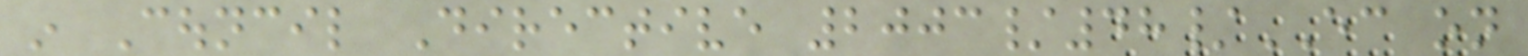in Council Directive 2003/48/EC on
